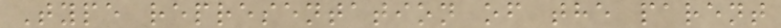Type representation of the parent
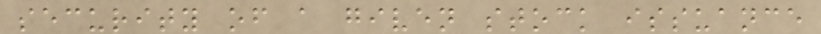security of a given stock issuance
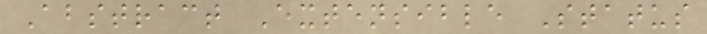Abstract Extensible Status
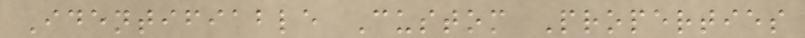Identifiable Custom Properties
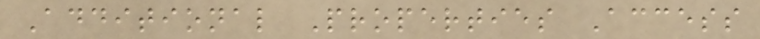Additional Properties Access
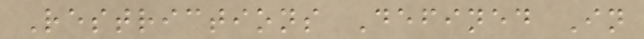Restrictions Defined In
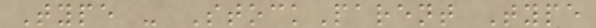Type - StockParent Type
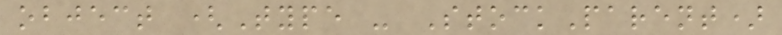object (Type - StockParent)
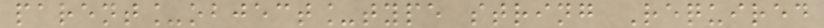parent_object_type string Required
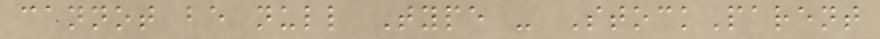cannot be null Type - StockParent
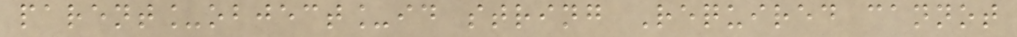parent_object_id string Required cannot
